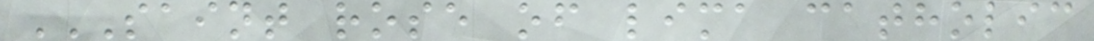SAINT ROSE OF LIMA CATHOLIC
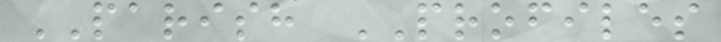PARISH PROFILES
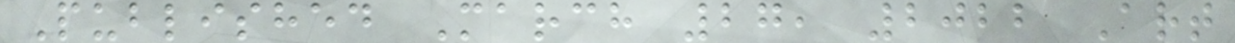Published March 27, 2022 Art
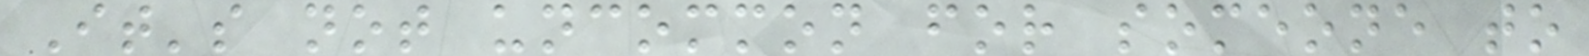It's not uncommon for someone to
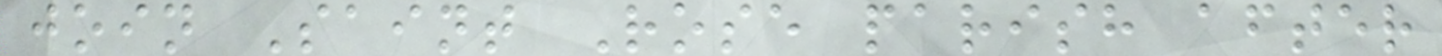join Saint Rose parish after
